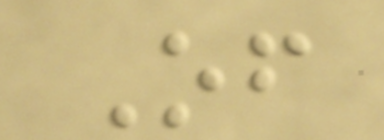Of
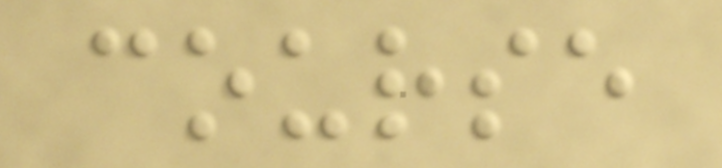course
